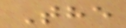The
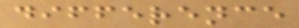difference
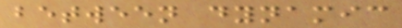between dynamic
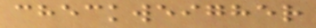checkweigher
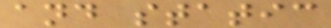and static
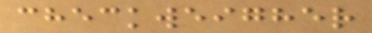checkweigher
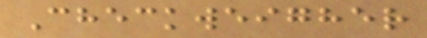Checkweigher
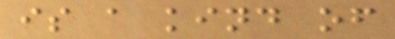is a kind of
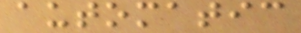automatic
